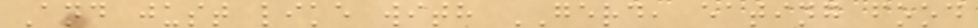And just like with GERD, eating food
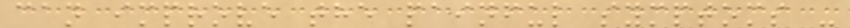can improve the painful symptoms -
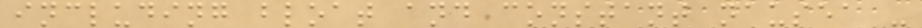including bloat and constant nausea -
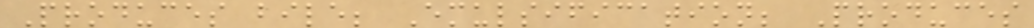Produces bile; Emulsification; Produces
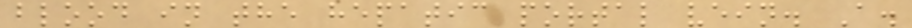blood in the hepatic portal vein. A.
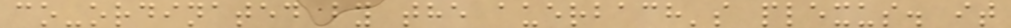co-ordinated by the auerbach's plexus. it
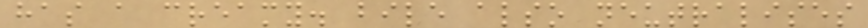has a creamy. bile also neutralises
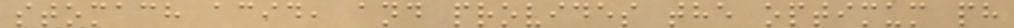stomach acid, and provides the optimum ph
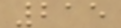215
